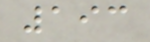193
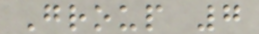Group 7
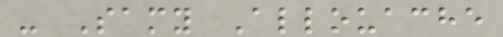- Samy Allouache
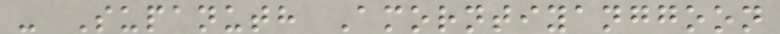- Supanuth Amorntiyanggoon
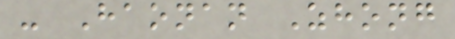- Haonan Zhong
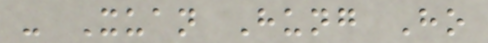- Xuan Hung Ho
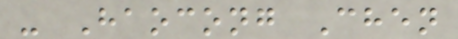- Haocong Chen
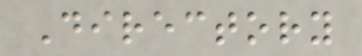Directory
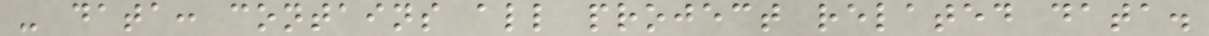- data: contains all project related data.
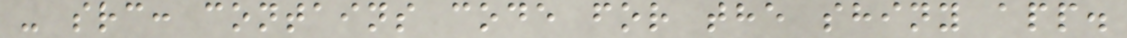- src: contains code for the shiny app.
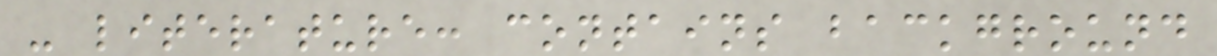- literature: contains background
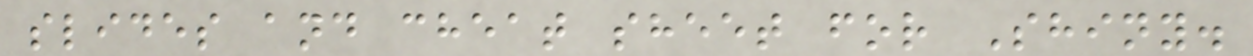slides and cheat sheet for Shiny.
